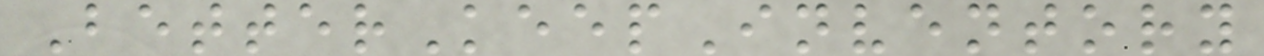BetterKeepInventory
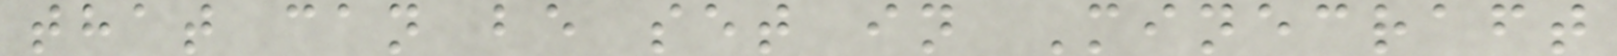that can be set in Minecraft
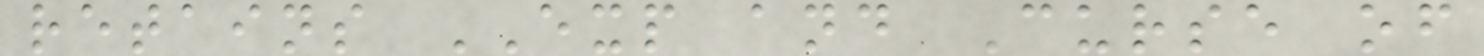retains EXP and Curse of
